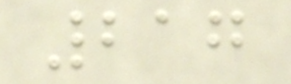217
